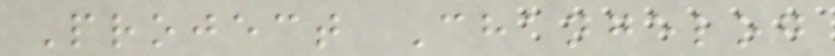Project Changelog
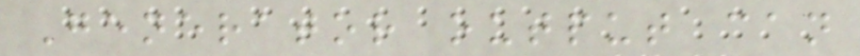Generator output can
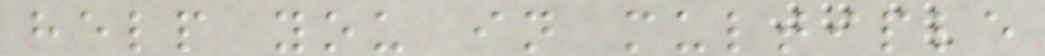help you in multiple
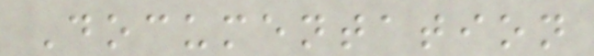Documentation
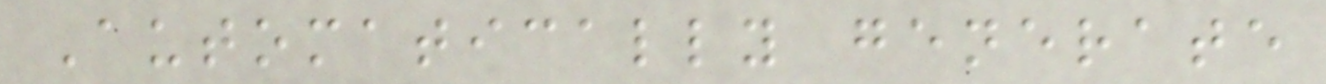Automatically generate
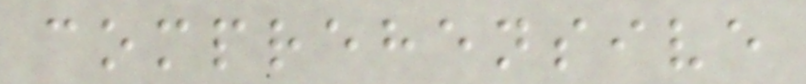comprehensive
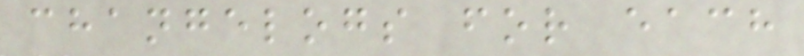changelogs for each
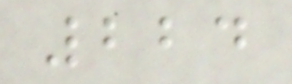224
